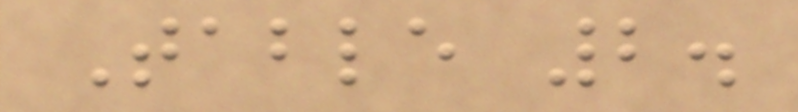Table 2.
